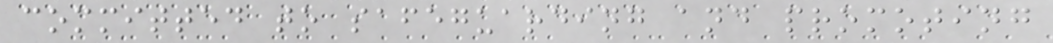committed to safeguarding and promoting
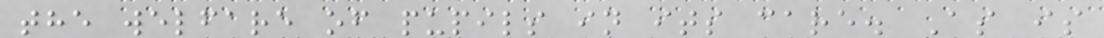the welfare of pupils in its care. As is
